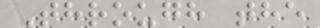Through the
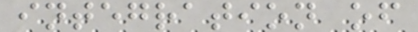integration of
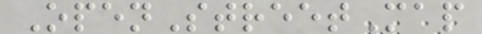OpenStreetMap
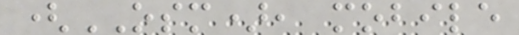(OSM), mobile
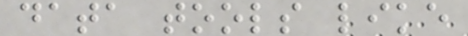data tools like
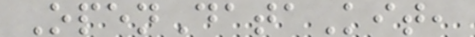OpenDataKit,
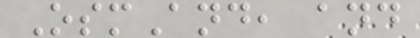OsmAnd, and
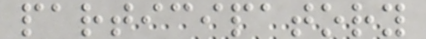participatory
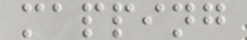mapping
